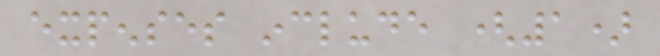expenses include (1)
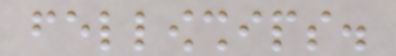fellowships.
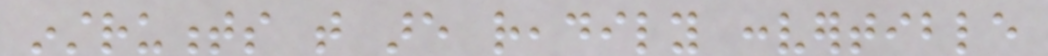instruments that are readily convertible
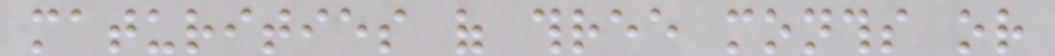maturities of three months or
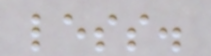less.
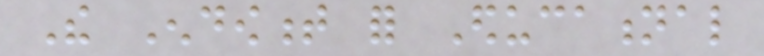The Endowment for Educational
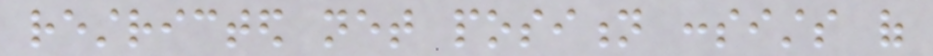restricted net position consists of
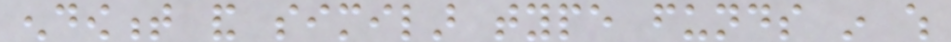endowment and similar type funds in which
